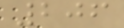206
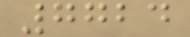7724
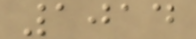1014
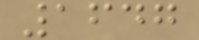1647
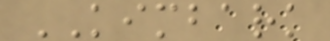KIMBARK
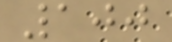100
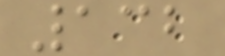132
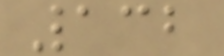132
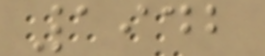1942
